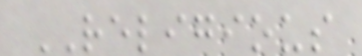RELIGIOUS
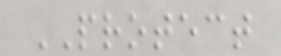PROTECT
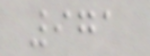971
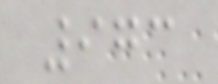973
